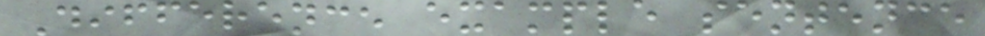Difference example sentence
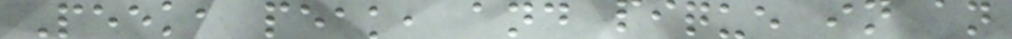Peek, peak, and pique in an
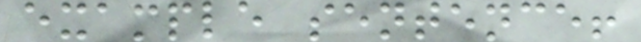example sentence!
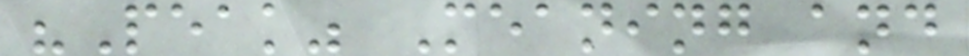"Peak" Meaning and
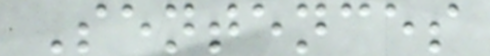Sentences
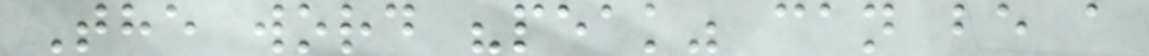The word "peak" can be a
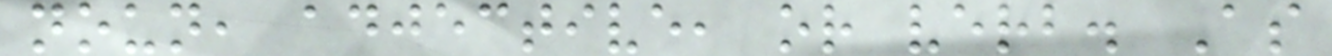noun, adjective, or verb. As
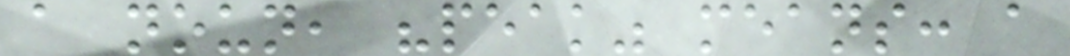a noun, "peak" means: a
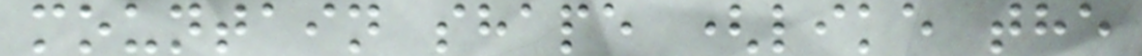mountain shape (like the
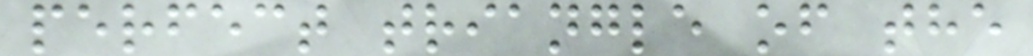perfect triangle of the
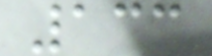133
